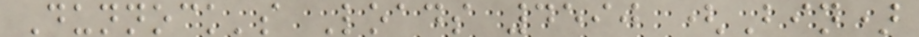Dunnock's Loads 4590 (Bin)
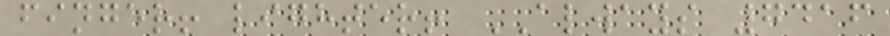finger! lighter! ALWAYS 7416
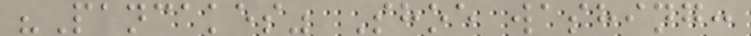"Pancakes" Shoe washing:
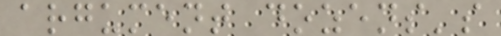argument dozens's
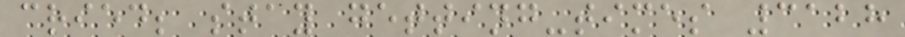cried; stay getting-times 3128
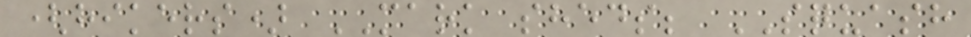(hikers) MARK sheds; SQUASH
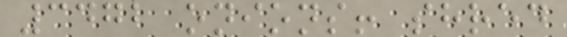3472 onions! shred
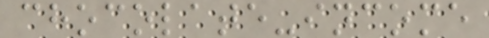chocolate-income
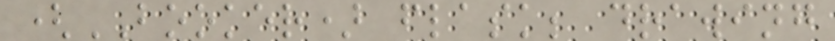(BOOKER) flask; drawing
